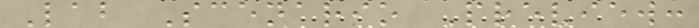Lab Scenario Preview:
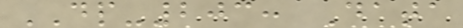DP-203: Data
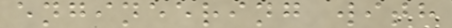engineering with
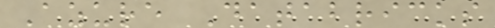Azure Databricks
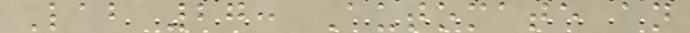Lab 27: Automate an
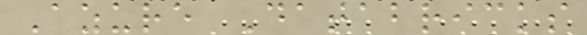Azure Databricks
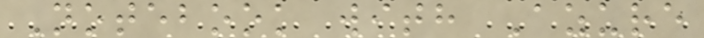Notebook with Azure
